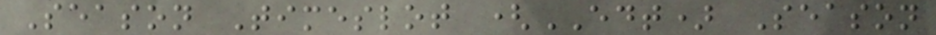Season Timeslot (EDT) Season
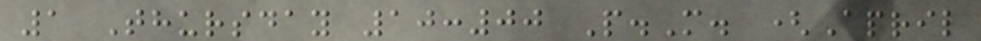1 Thursday 10:00 P.M. (April
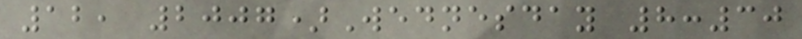12, 2007)Wednesday 8:30
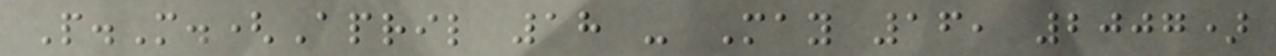P.M.(April 18 - May 16, 2007)
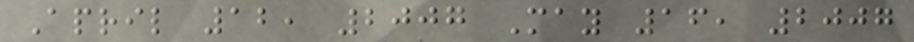April 12, 2007 May 16, 2007
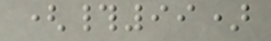(#99)
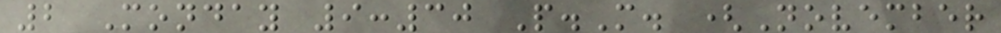2 Monday 9:30 P.M. (November
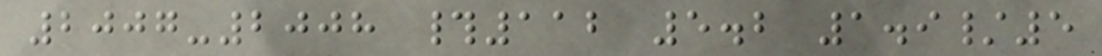2007-2008 #112 5.2 1.9/5
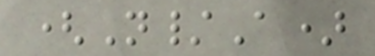(N/A)
